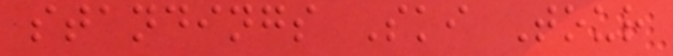standings Ski Tour
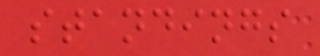standings
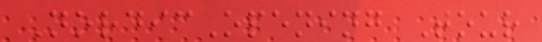NordicOpening Tour
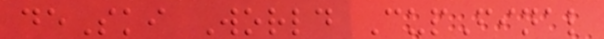deSki World CupFinal
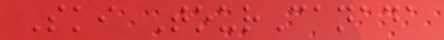Ski TourCanada
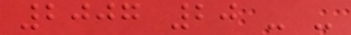2007 20 - -
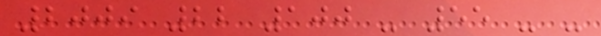2009 22 100 - 55 - -
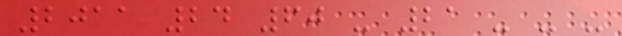2011 24 60 - 21 - - -
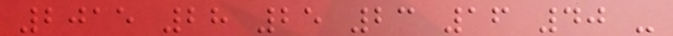2015 28 25 23 16 40 -
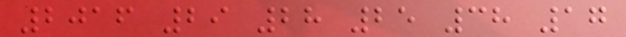2016 29 28 25 38 17
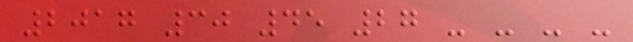2017 30 45 27 - - - -
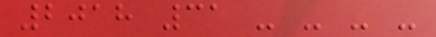2018 31 - - - -
